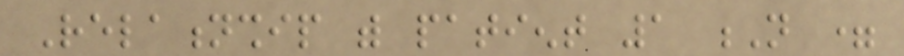Relationship with patient 1 N =
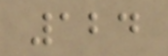124
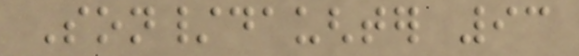Son/daughter 93
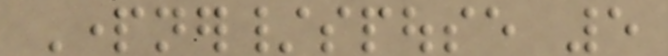Partner/spouse 5
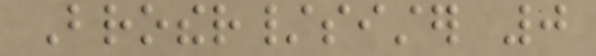Brother/sister 0
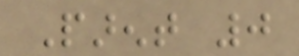Parent 0
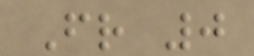Friend 0
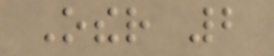Other 2
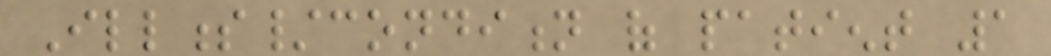Illness/condition of patient 1
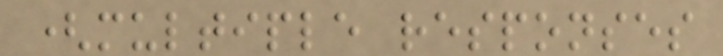(multiple responses
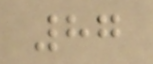87
